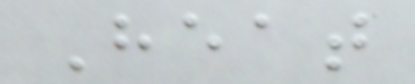Heat
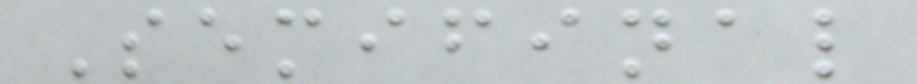Semifinal
